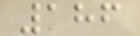186
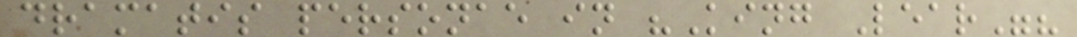dramatis personae in "King Lear"?
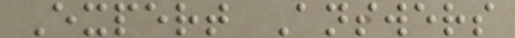Expert Answers
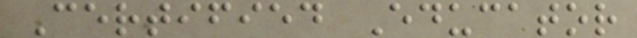Certified Educator
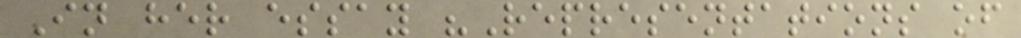In her essay "Representations of
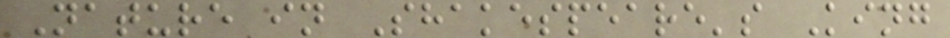Nature in Shakespeare's King
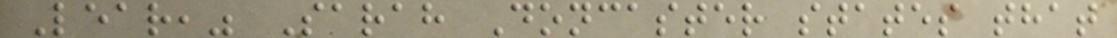Lear," Sarah Doncaster states that
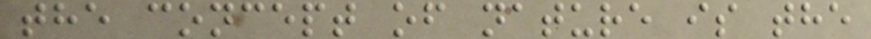the concept of nature is the
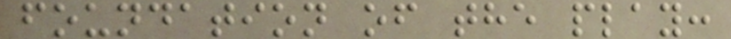foundation of the play:
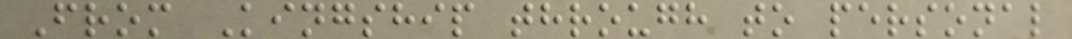From Kingship through to personal
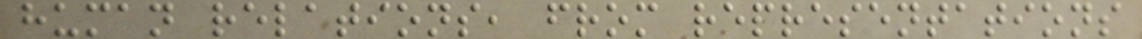human relations, from representations
